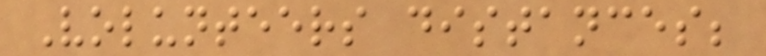Volunteers distances;
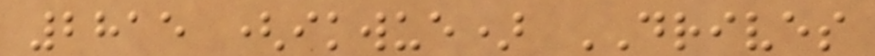2815 (ikwue) DRIVES
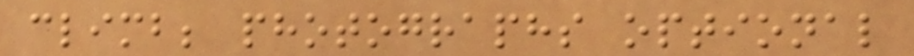climb; photographs optional
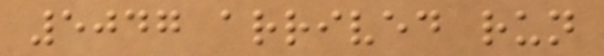5047 arrived run
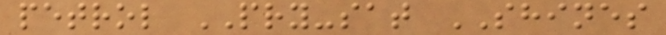petrol PRY-sat SHINES
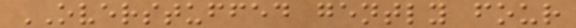OVERSTUFFED gently four
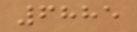6885
